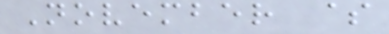November $
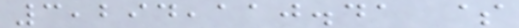3,294,110.41 $
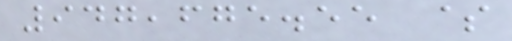947,675.55 $
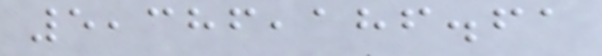5,386,186.61
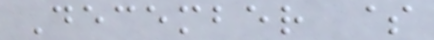December $
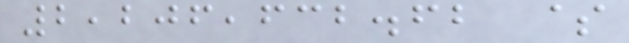2,206,632.62 $
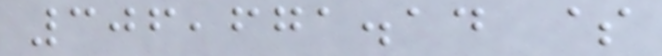306,671.14 $
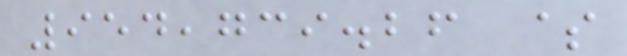954,739.26 $
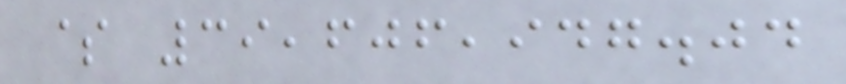$ 39,606,947.04
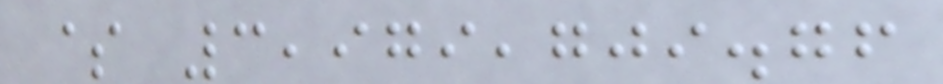$ 3,979,709.76
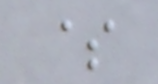$
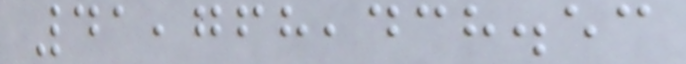41,768,438.53
